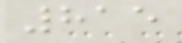815
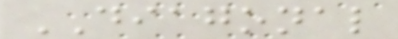DIAGONAL
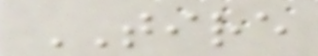TIRE
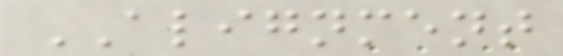ALIGNMENT
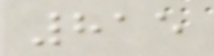815
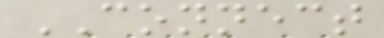CONNECT
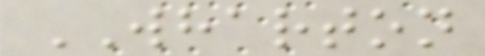WHARTON
